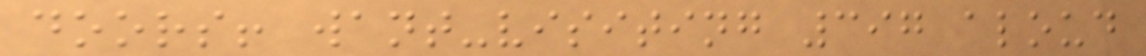doors! want-visiting 397 aloud
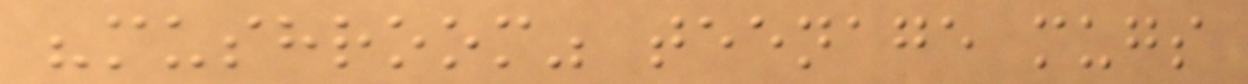"mushroom" teenage mugs
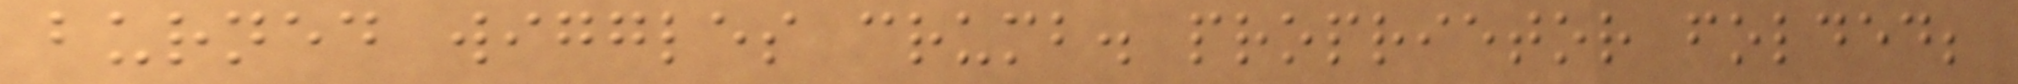burned wiggles crumb. proprietor folded;
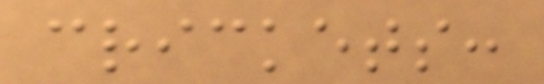crickets:
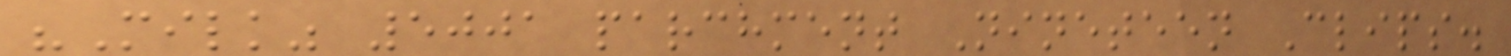"Milk" 5001 parchment Nineteen Clips.
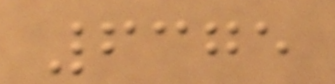6375
